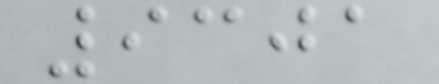9301
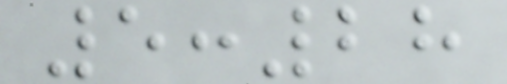5:28
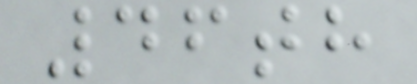46th
